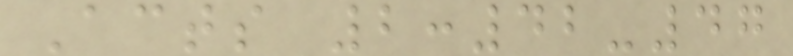Acts 2:42-47
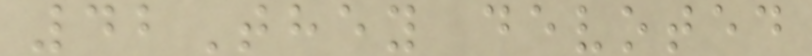42They devoted
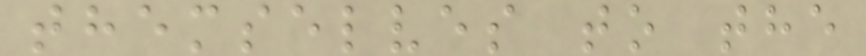themselves to the
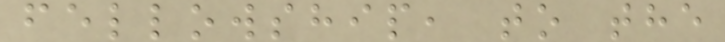fellowship, to the
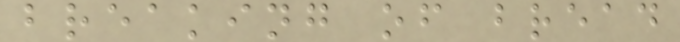breaking of bread
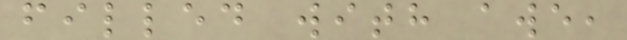filled with awe,
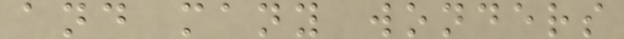and many wonders
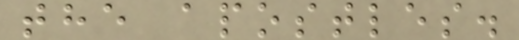the apostles.
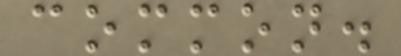common.
